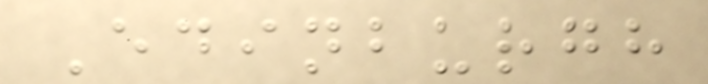Edinburgh
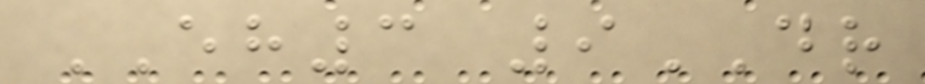EH3 9DR
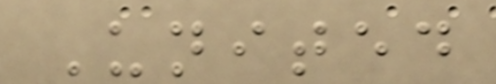United
